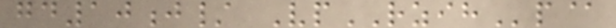gd10j/ VpRZIHp@
